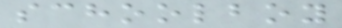schoolboy
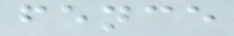fence
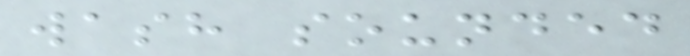wash sounded
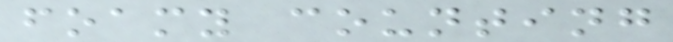foamy counting
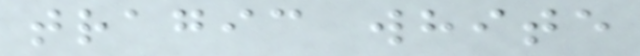tragic white
